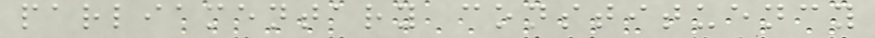parliamentary constituency
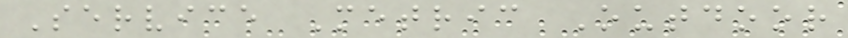Service Metric Outdoor
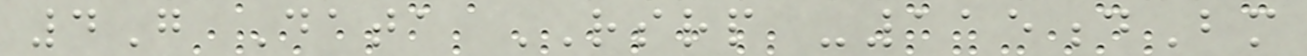4G Data RSRP -115dBm
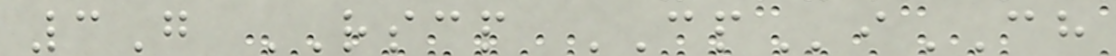3G RSCP CPiCH
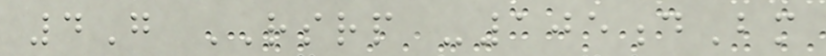4G RSRP -105dBm
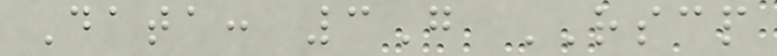Data: 3G RSCP
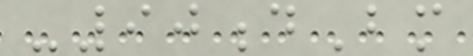-90dBm
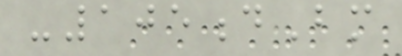-105dBm
